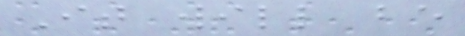It will be
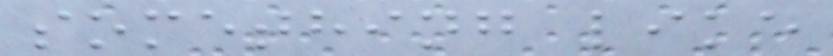something like
